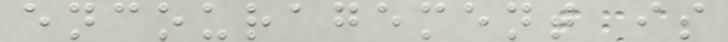encouragement is
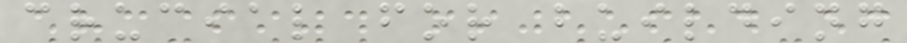crucial for building
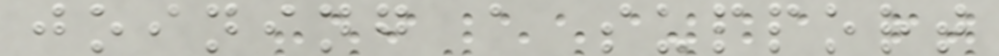joining a support
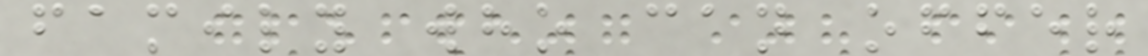family who can offer
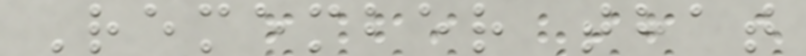Remember that
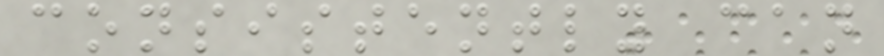consistently can
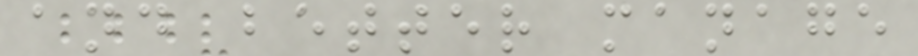and better manage
